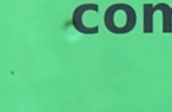a
